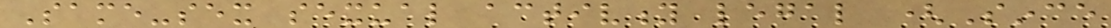Same-sex sexual activity legal (Since
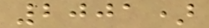2001)
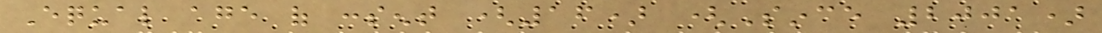Equal age of consent (16) (Since 2001)
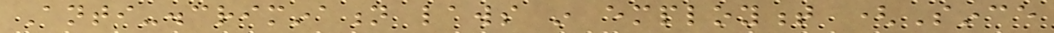Anti-discrimination laws in employment (Since
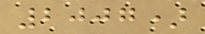2007)
